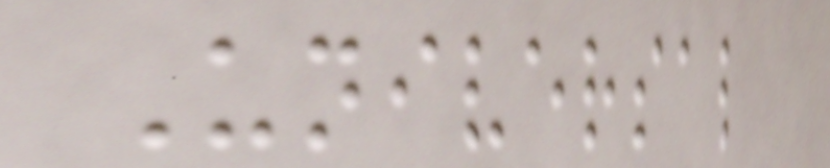Universal
